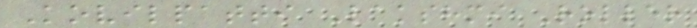Kovilpatti Lakshmi Roller
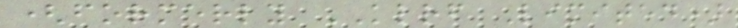(formerly KLRF Limited)
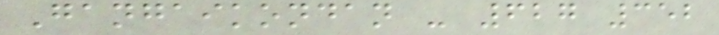Gangaikondan - 627 352
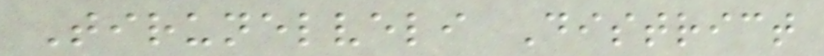Tirunelveli District
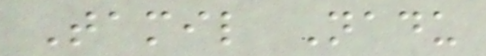Tamil Nadu
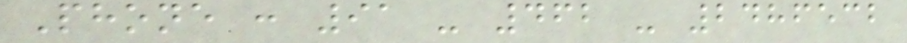Phone : 91 - 462 - 2486532
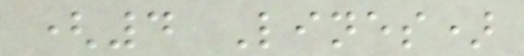(4 Lines)
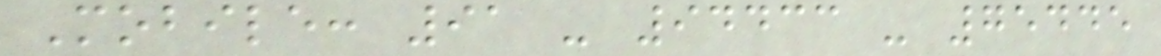Mobile: 91 - 94433 - 75445
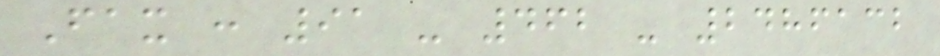Fax : 91 - 462 - 2486132
